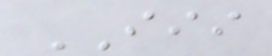III
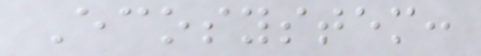Ecosystem:
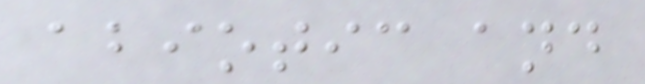abiotic and
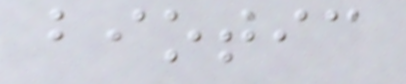biotic
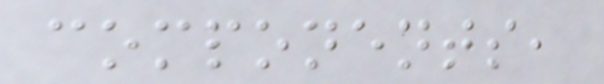components,
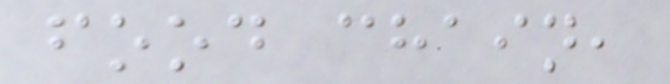food chain,
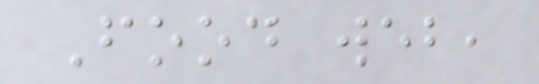Food web,
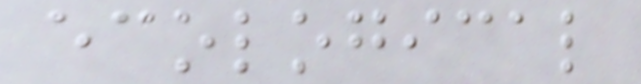ecological
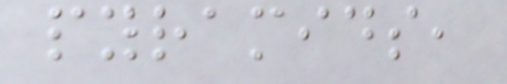pyramids,
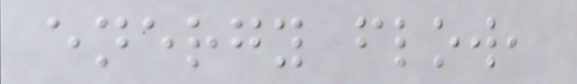energy flow,
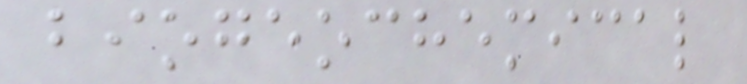biogeochemical
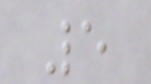5
